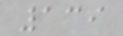139
